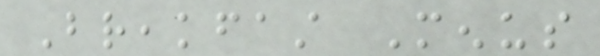Breakfast Menus
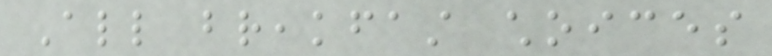All breakfast choices
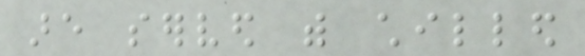are served with chilled
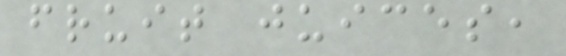fruit juices,
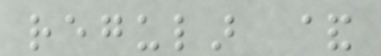regular &
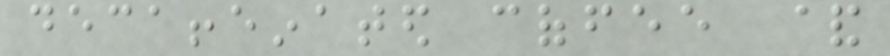decaffeinated coffee &
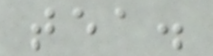tea.
